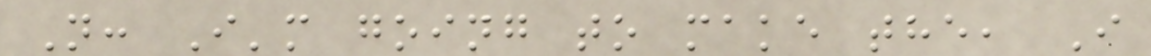N: I'm going to make the, I
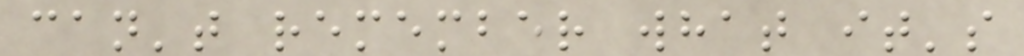can't remember what it's
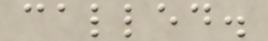called.
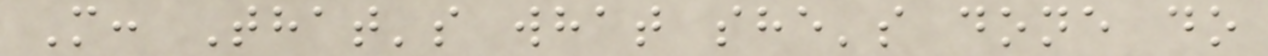M: That's what she's done do
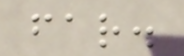far.
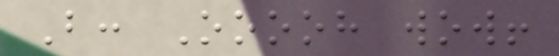B: Ooooh wow!
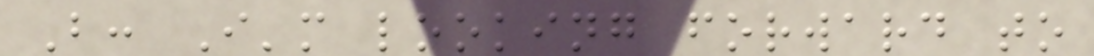B: I'm looking forward to
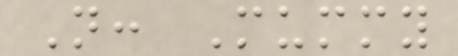N: Mummy
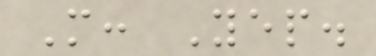M: Yep.
